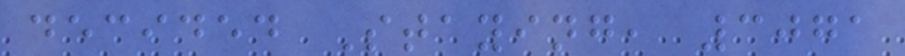decided Staying, 3071
